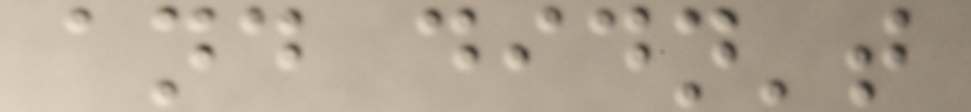and didn't
